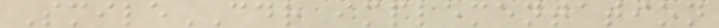SmileCDR implementation
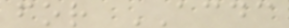for ACDC
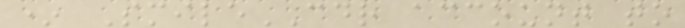* SmileCDR account to
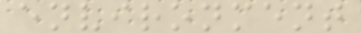environment
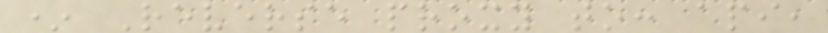* Reverse proxy to: api,
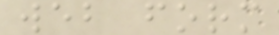web form
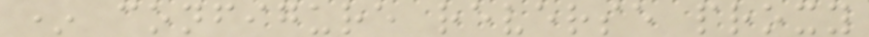* configure reverse proxy
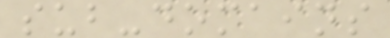sub-domains
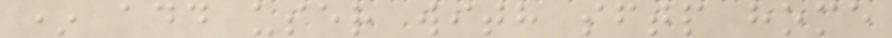* add user with sftp home
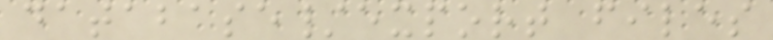database/export files
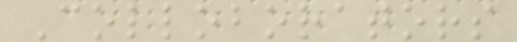Colloborators
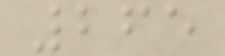265
